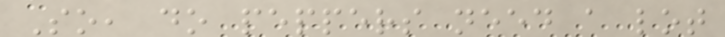So, do peppers need a lot
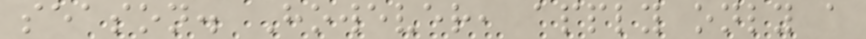season. However, apply only a
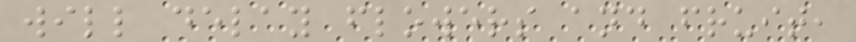will delay flowers and fruit,
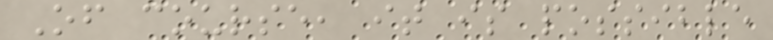Of course, it is possible
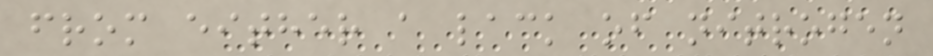from either a lack of nitrogen
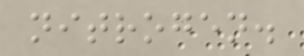nitrogen.
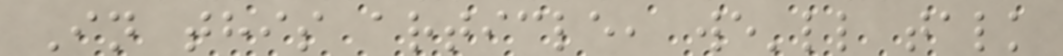In this article, we'll talk
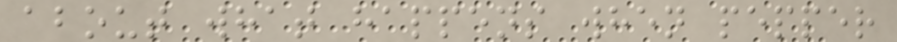about what happens when pepper
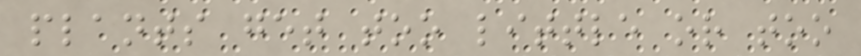plants get too little or too
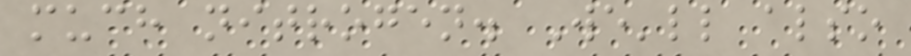much nitrogen. We'll also
